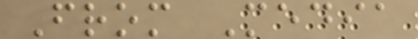From Media
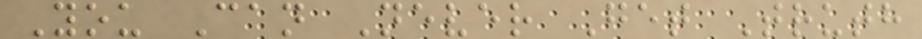You Can Never Get Truth
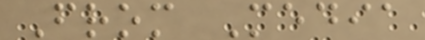From Media
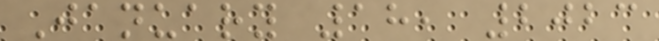January 18, 2023
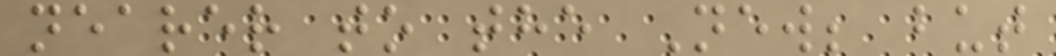nearer to the New; but
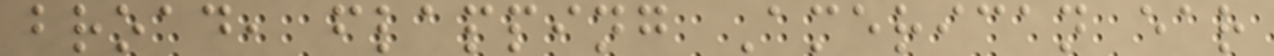broad, flapping American ear
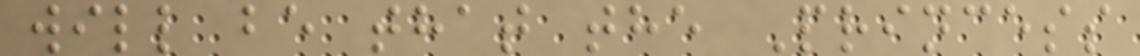will be that the Princess
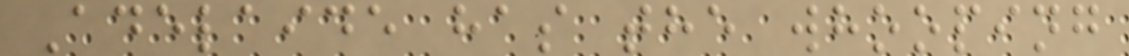Adelaide has the whooping
